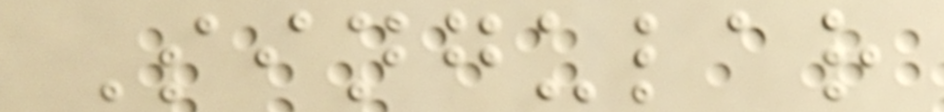Singular
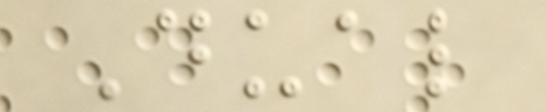Dual
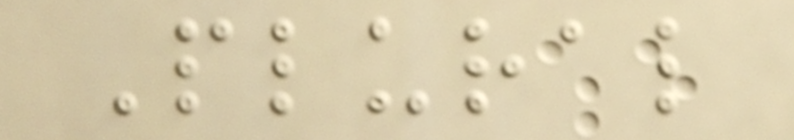Plural
